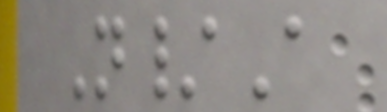N/A
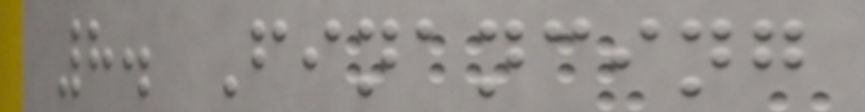8. Financing
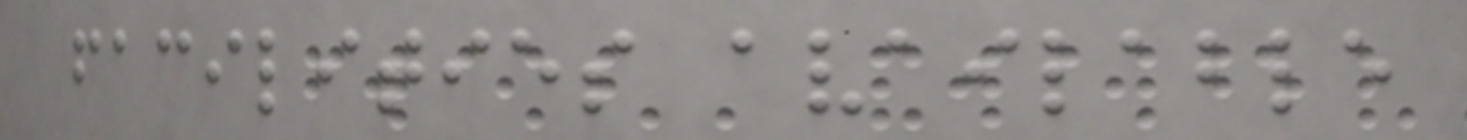facilities available
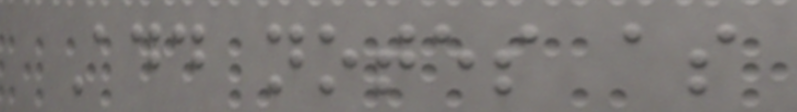Add notes as
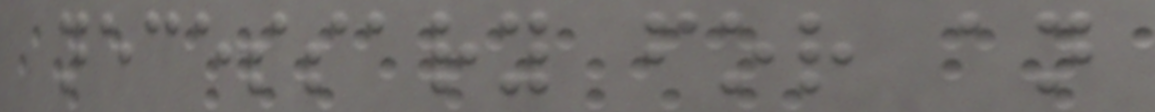necessary for an
